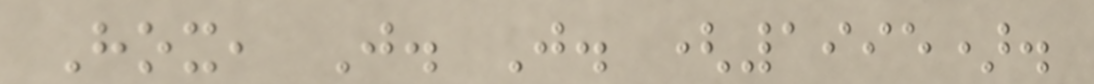Hox, J. J. (1995).
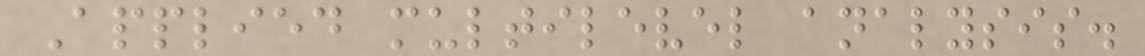Applied multilevel analysis.
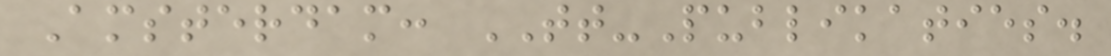Amsterdam: TT-Publikaties.
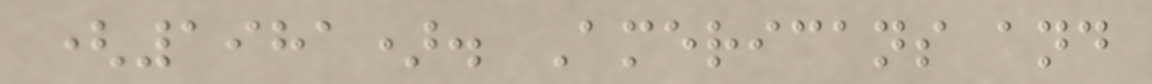(1981). Americans and
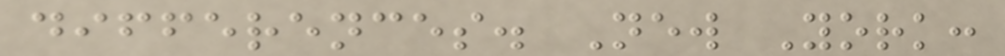differences. New York:
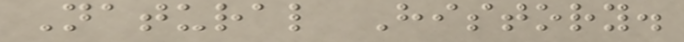Natural History.
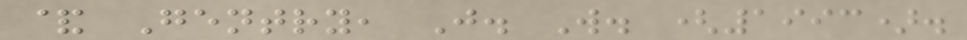& Gentry, J. W. (1993).
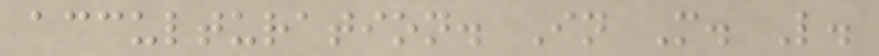acculturation. In M. L.
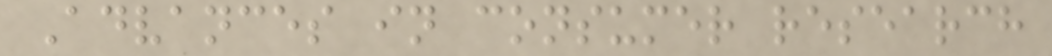Advances in consumer research
